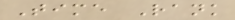Time Rank
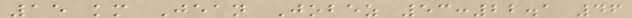15 km Jean Jobez 53:22.1 46
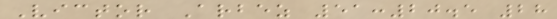Victor Arbez 51:20.5 28
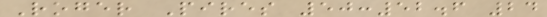Roger Pires 50:52.6 24
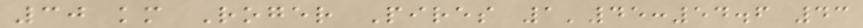30 km Roger Pires 1'45:54.6 43
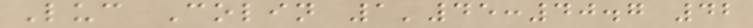Luc Colin 1'45:40.7 42
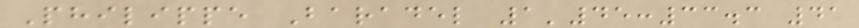Philippe Baradel 1'45:33.3 41
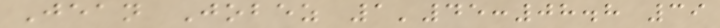Jean Jobez 1'45:08.8 39
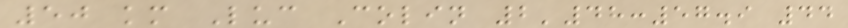50 km Luc Colin 2'48:57.9 44
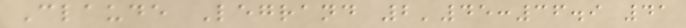Claude Legrand 2'45:36.9 41
